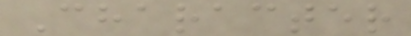Character
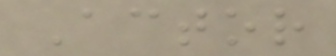Actor
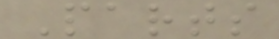Parts
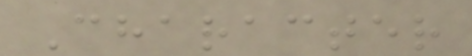Character
